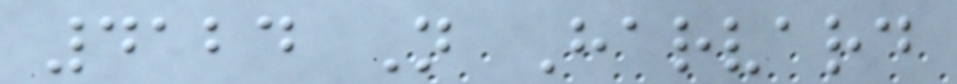4124 N Harvard
